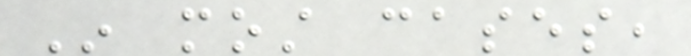In most cases,
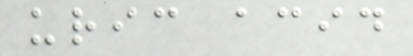uric acid
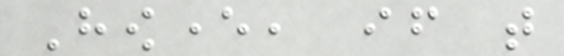However, if that
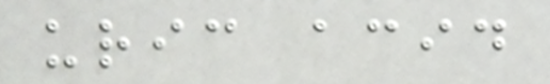uric acid
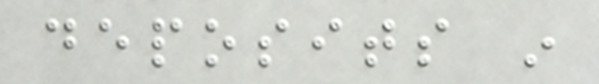deposits in
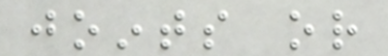joints or
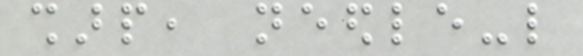sharp, needle-like
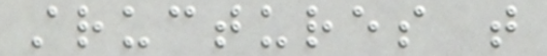structures that
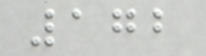172
